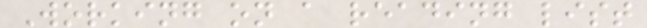Working on a reading list
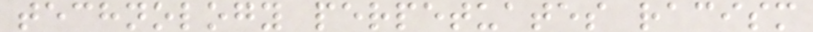technology perpetuates racism
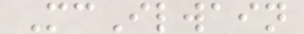McIlwain
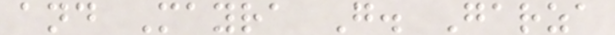and Mayra G. Garza
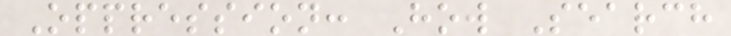Oppression: How Search
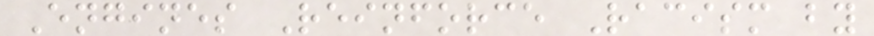Engines Reinforce Racism by
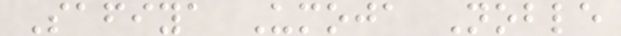Safiya Umoja Noble
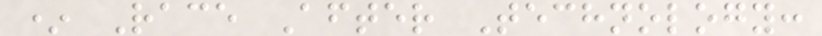* Race After Technology:
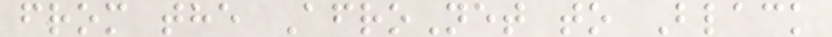from the AfroNet to Black
